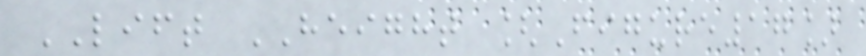LIFT HEIGHT [Figure17]
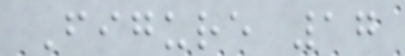Figure 17
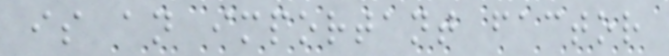is an important factor
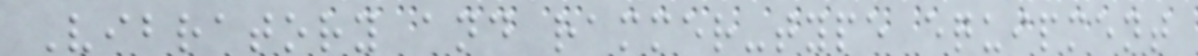Vibratory and rammer-type equipment
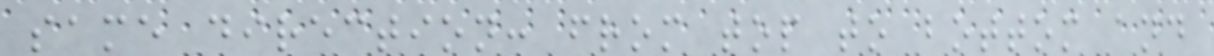same direction: from top to bottom and
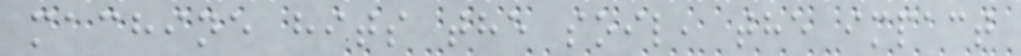machine hits the soil, the impact
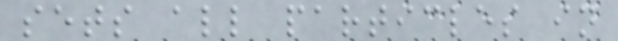sets all particles in
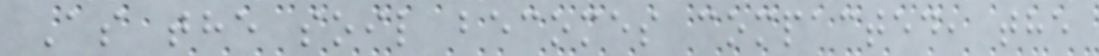As the soil becomes compacted, the
